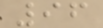96
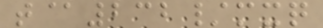t@232/mxq
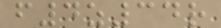f4z34r
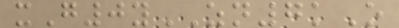xG0yZN7kO
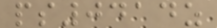ps0414z
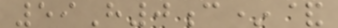59H0c*&
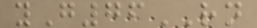yG76RN
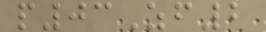p03Zf2
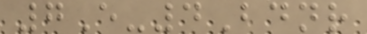7E-4Bdnr
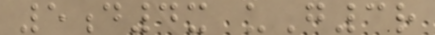5d4x uG3r
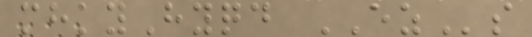mhkyHyqd EZs
